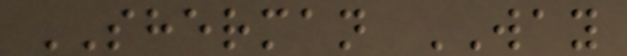SHERMAN WAY
